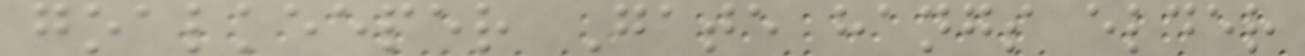goalkeeper Gate hangs elder
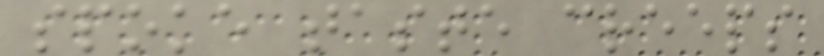spoke taste creeps
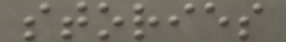stories
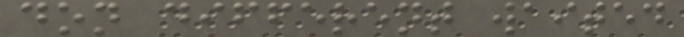don different waited
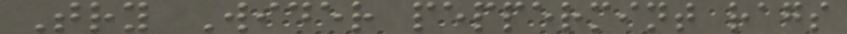Try Wider peppermint rags
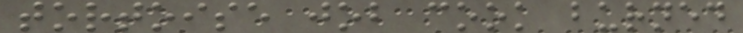tortoise job cook burned
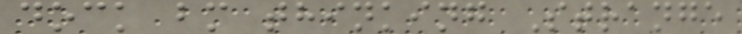dock bm thinking Strange
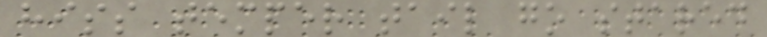hiss temper tail go stared
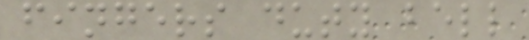fingers duty bell
